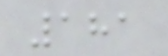181
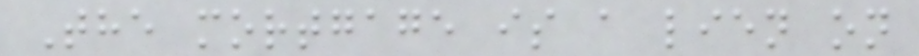The mortgage is a lien on
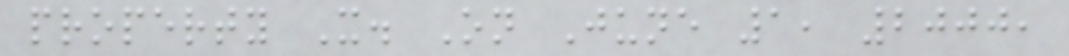property X. On June 1, 2000,
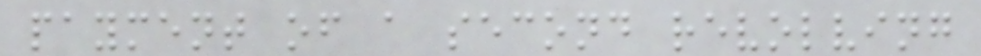payment of a second revolving
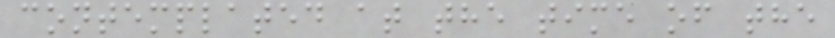contemplated at the time of the
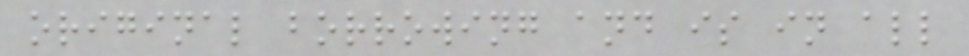original borrowing and is in all
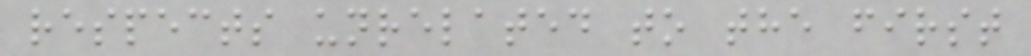respects unrelated to the first
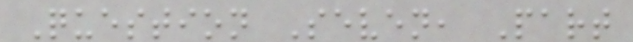Question Seven, Part
